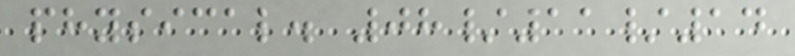physical. 08/11/14
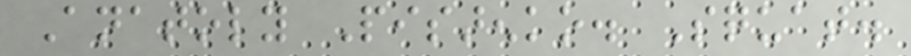Anatoly Pisarenko. Squat.
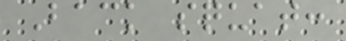Back squat:
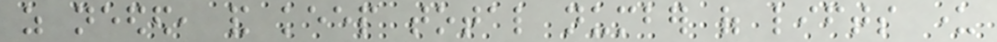as needed, and keep total number of lifts under
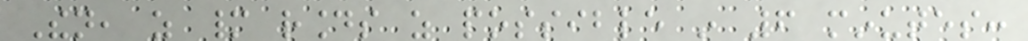Then, as many rounds as possible in 6 minutes:
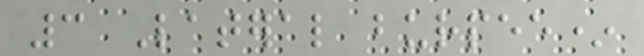3 Lateral burpee*
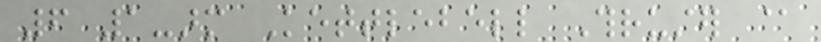6 1-arm Kettlebell Thruster @
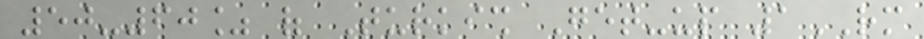50-60% of Turkish Get-up 1RM
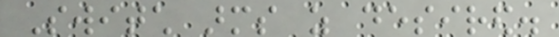Switch arms as desired.
